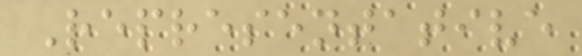Representative
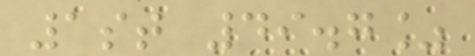1st 49.7%
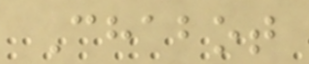Chabot
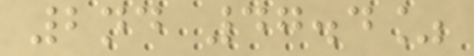2nd 47.4%
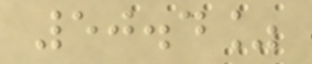50.4%
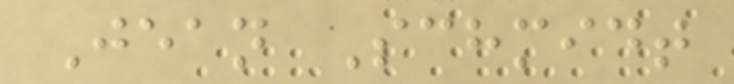Jean Schmidt
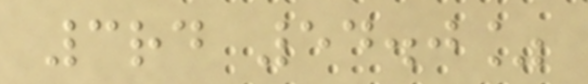3rd 54.0%
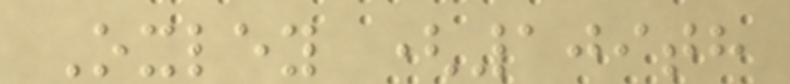Oxley (109th
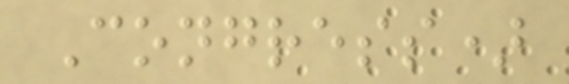Congress)
